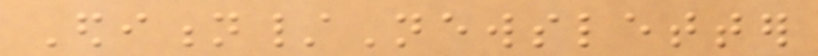Edition/Newsletter
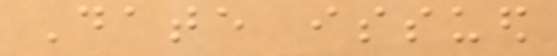Date issued
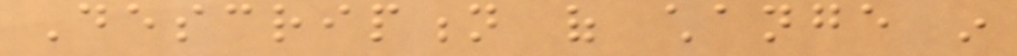Description of change in
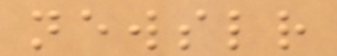newsletter
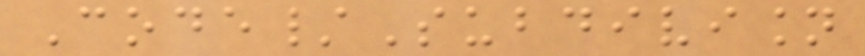Code/Subdivision
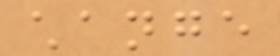change
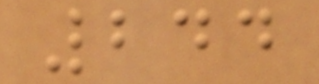244
